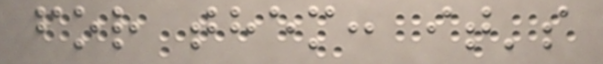for them: it's
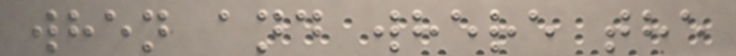when and where the
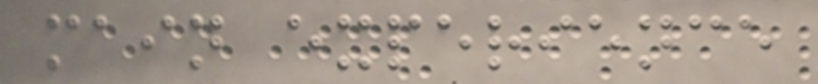main experience
